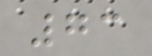73
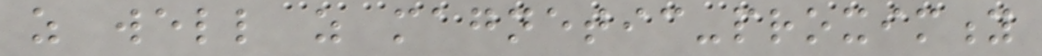as well as magnetic-proximity
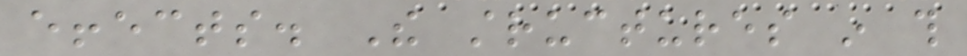effects. The structures in this
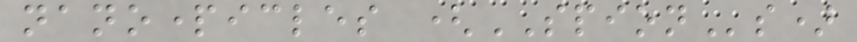nanoparticles (SPIONs)
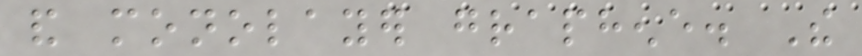and monolayer graphene. The
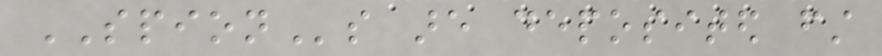SPIONs are deposited first
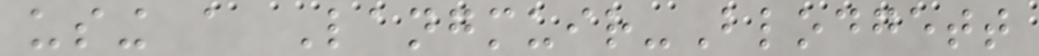using a Langmuir-Blodgett
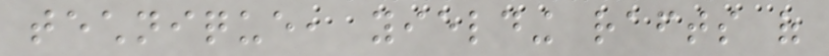technique, yielding rafts of
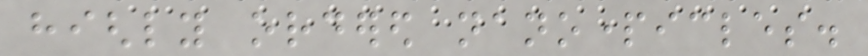highly ordered nanoparticles.
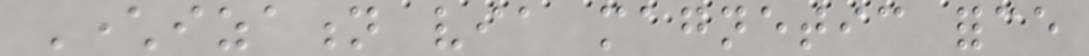Characterization via magnetic force
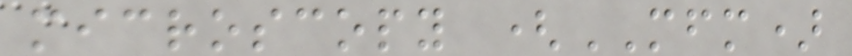microscopy (MFM)
